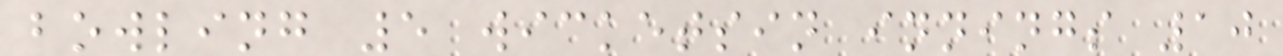bowling 5 wicketsin innings 10
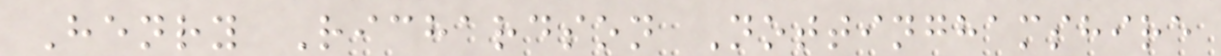Henry Richardson Nottinghamshire
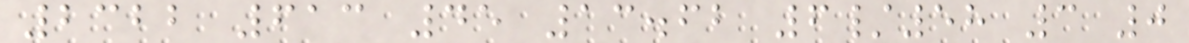2322 613 45 13.62 6/58 3 0
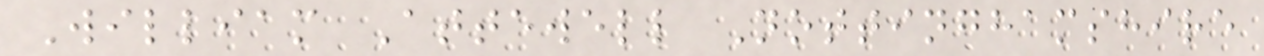William Attewell Nottinghamshire
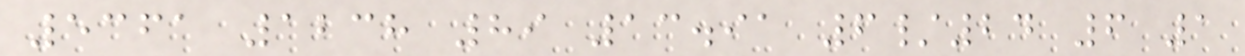5361 1238 89 13.91 6/24 6 1
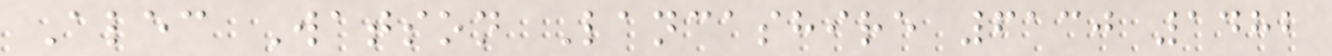Alec Watson Lancashire 6130 1482
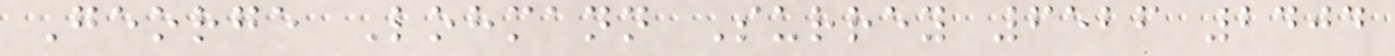George Lohmann Surrey 6526 2404
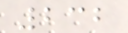232
